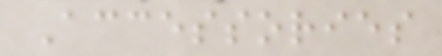Accessories
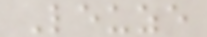Leuze
